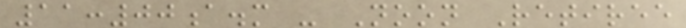11:00a.m - Noon Retiree
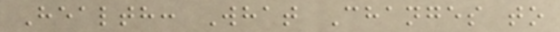Health: What Changes to
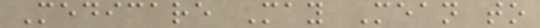Medicare May Mean to
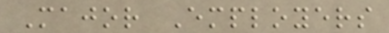Major Employers
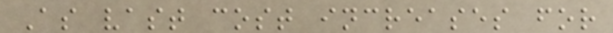As vast cost increases for
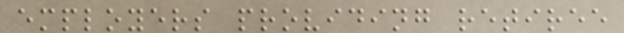employers providing retiree
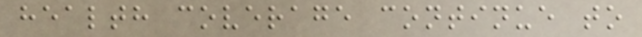health coverage continue to
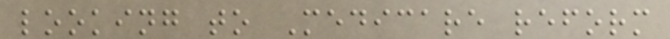looking to Medicare reform
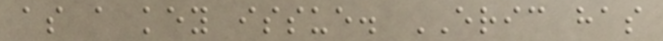as a key issue. ERIC has
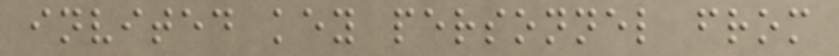invited key personnel from
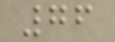76
